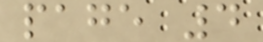page 4
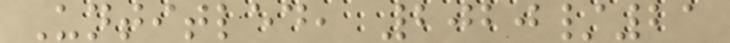Untitled, 2020/21
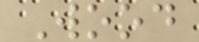Wood
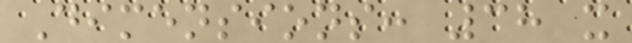Dimensions: 38 x
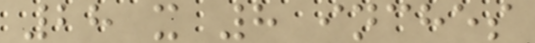28 x 8 inches
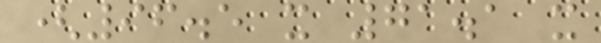(96.5 x 71.1 x
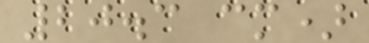20.3 cm)
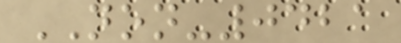NON-0421
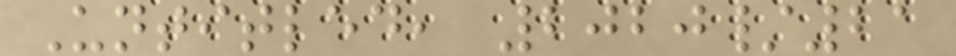Untitled, 2020/21
